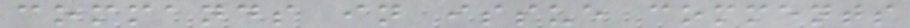commands in issue comments
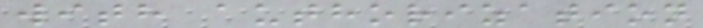with authorization
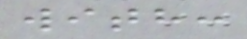with:
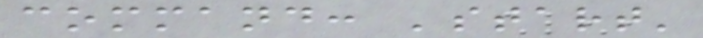command: 'start'
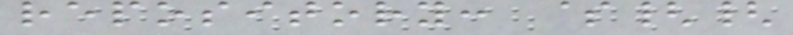repository: ${{
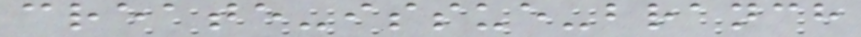create-issue-branch
